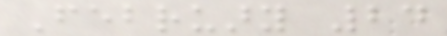February 24
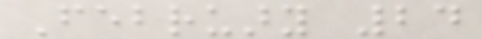February 24
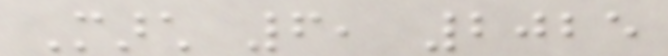March 6, 2025
